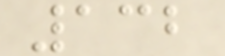132
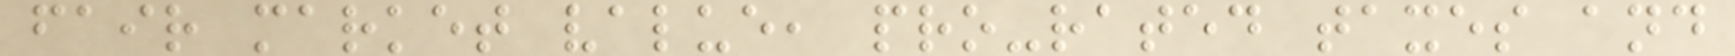fair market value, pro-rated taxes and
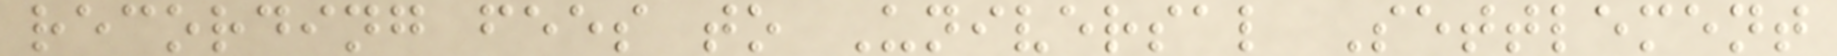recording fees to Universal Settlement
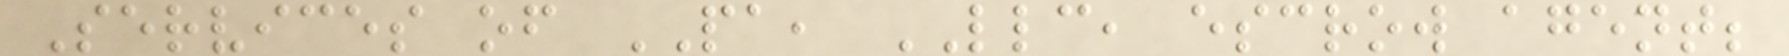Services of PA, LLC, escrow agent;
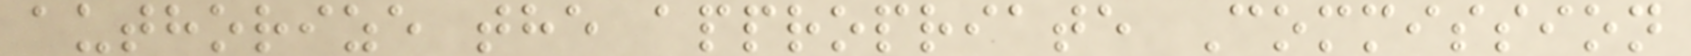authorize the appropriate Commission
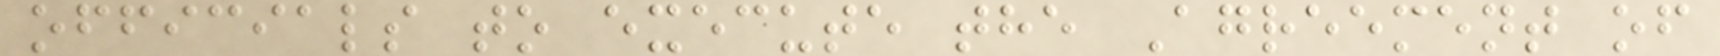officials to execute the Agreement of
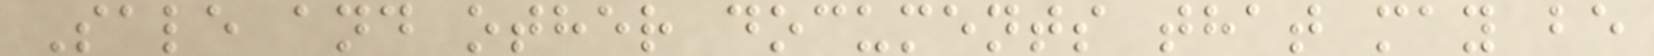Sale and other documents that may be
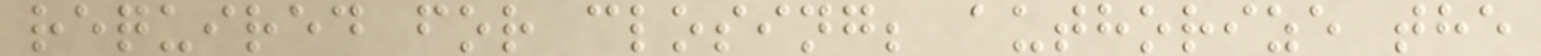required for closing; authorize the
